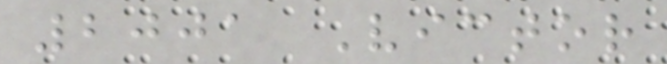2001 Victor
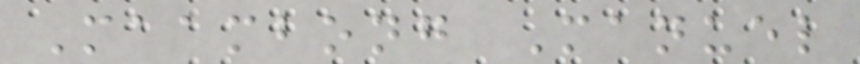Maambong Manuel
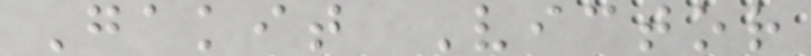Gakit Victor
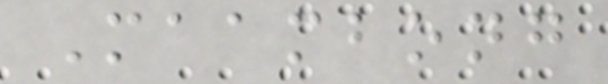Maambong
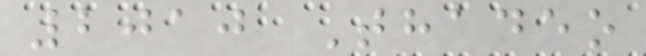2010 Thadeo
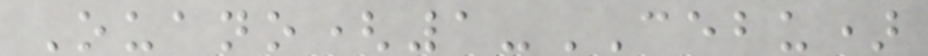Ouano(1-CEBU)
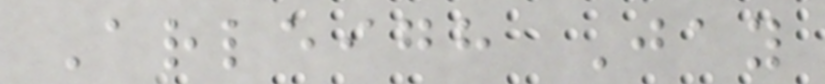Arleigh Jay
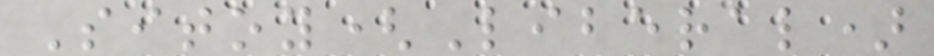Sitoy(Liberal)
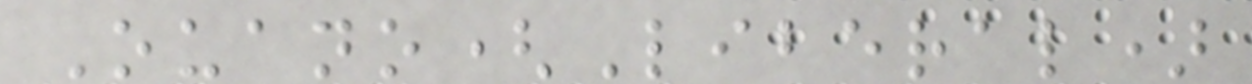Ouano(Liberal)
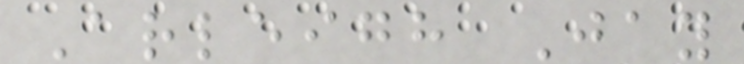Arleigh Jay
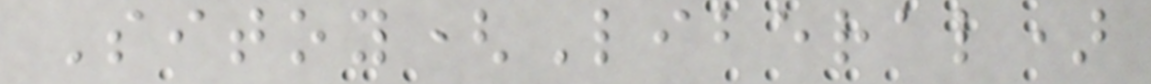Sitoy(Liberal)
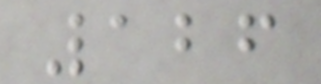126
